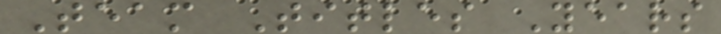Team Titles Years
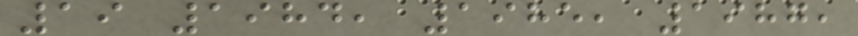19 1984, 1985, 1987,
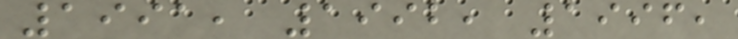1991, 1992, 1996,
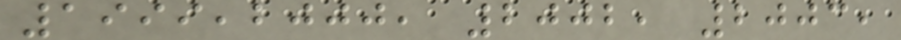1999,2000, 2002, 2003,
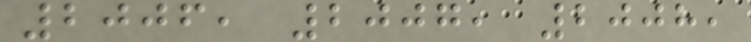2006, 2007, 2008,
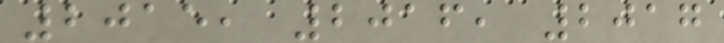2015, 2016, 2017
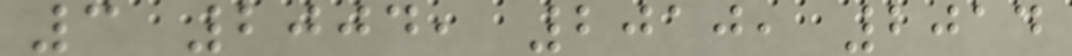3 2004, 2010, 2014
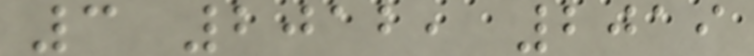3 2012, 2019
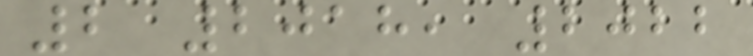2 2018, 2022
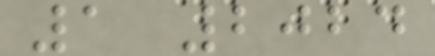1 2024
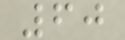60
